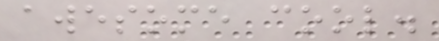awesome cool.
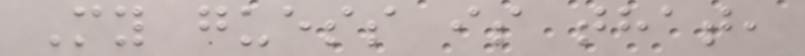My guess is that,
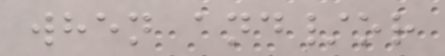when and/or
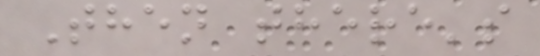Then there's
